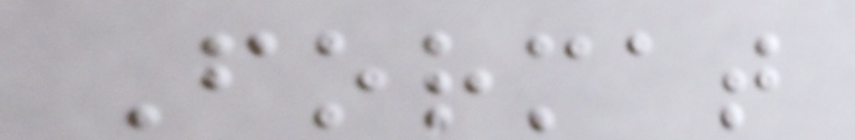Format
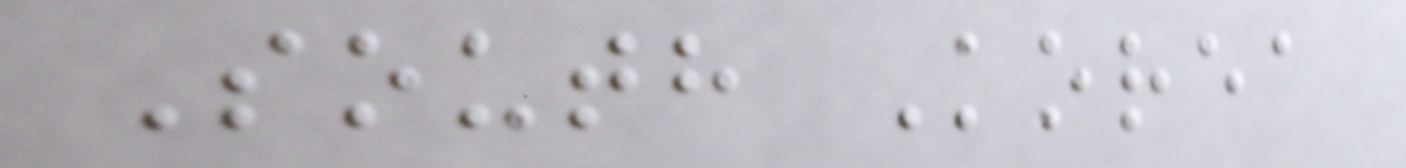South Korea
